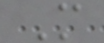M
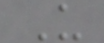U
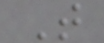T
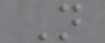N
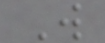W
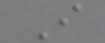I
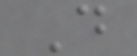D
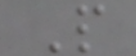P
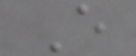E
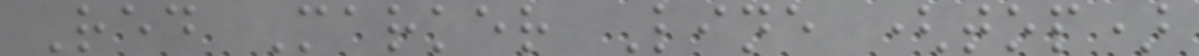Red Marker Line (top)
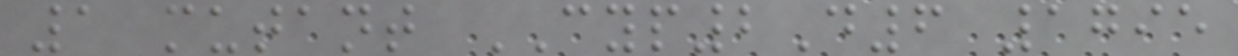1 mutant CYP2D6 1795
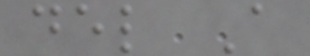del A
